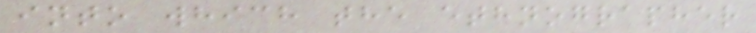into which the ethnographer
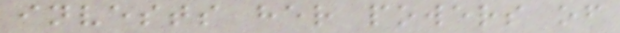invests her powers of
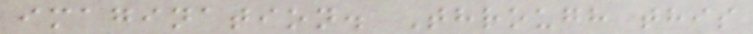imagination. Through this
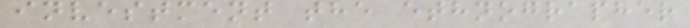investment the ethnographer
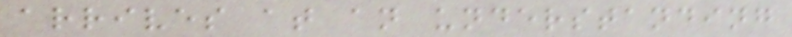arrives at an understanding
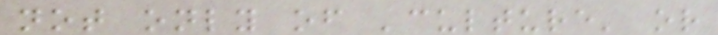not only of 'culture' or
